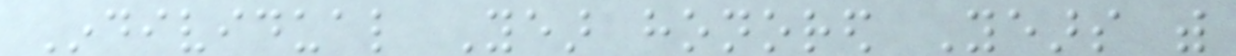Individual Year honored Years with
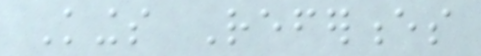Kings References
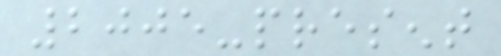2005-present
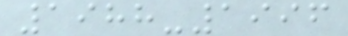1988-1996
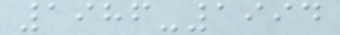1986-1994
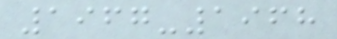1967-1968
